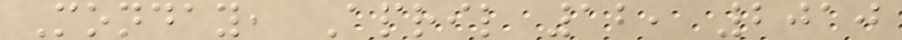Monday, April 12, 2010
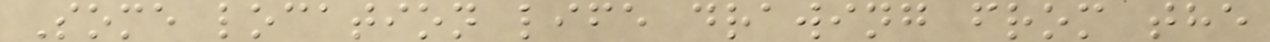Some location life drawing from the
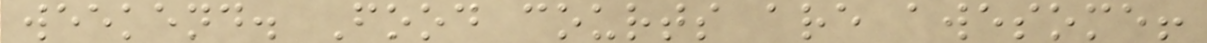weekend. Food courts are awesome!
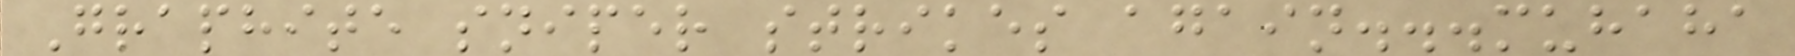Graphite sniper strikes again...muhaha
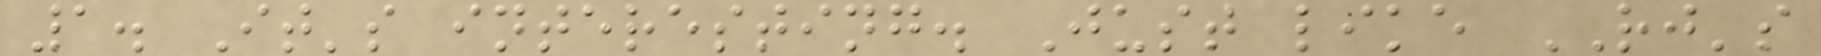1. It's interesting. Just like RJ's
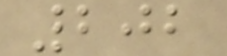202
